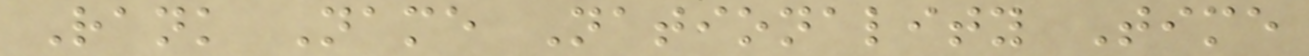Rank Name Nationality Time
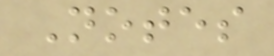Notes
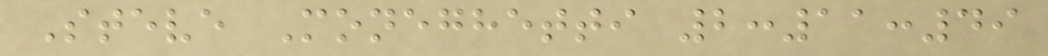Steve Moneghetti 2:11:49
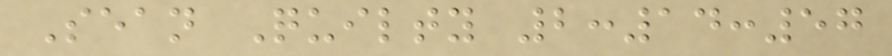Sean Quilty 2:14:57
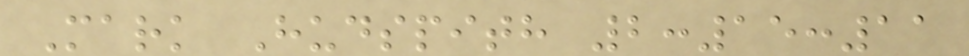Mark Hudspith 2:15:11
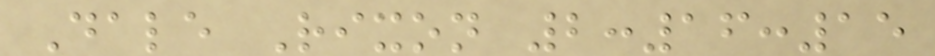Dale Rixon 2:16:15
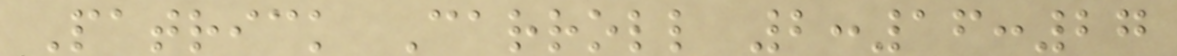Patrick Carroll 2:16:27
